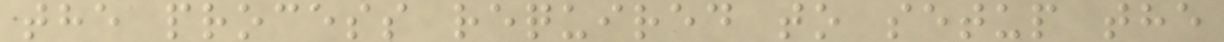the process required to setup the
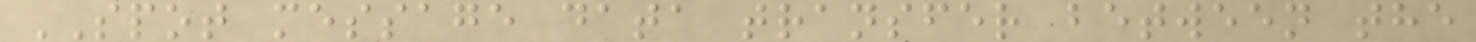SPOT message data transfer between the
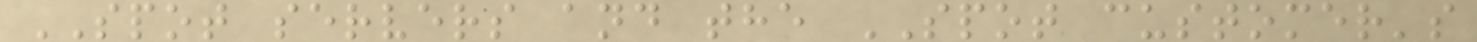SPOT servers and the SPOT customer's
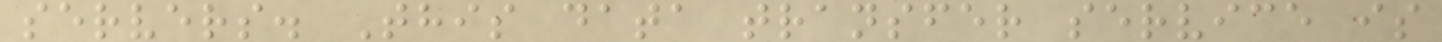servers. This data transfer service is
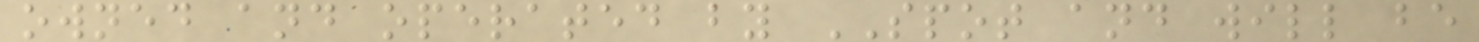owned and operated by SPOT and will be
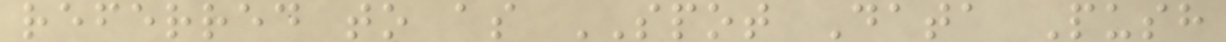referred to as SPOT Data Push
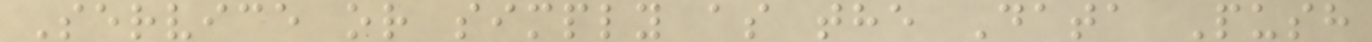Service or simply as the Data Push
